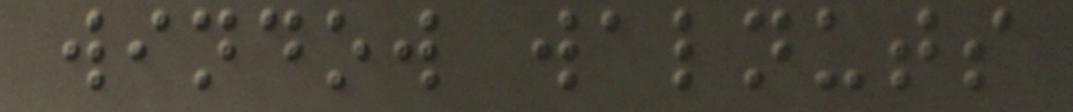window walnuts
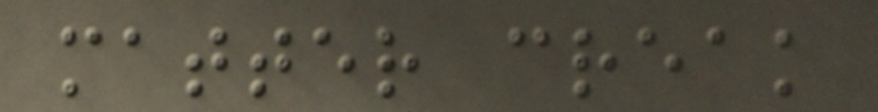matter creak
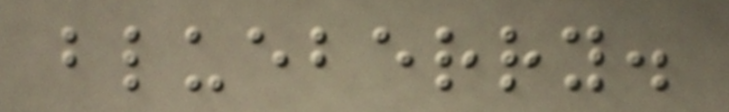blueberry.
